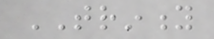TRINITY
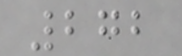272
